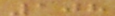108
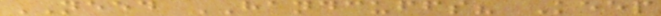NEED HANDCUFFS? Keep
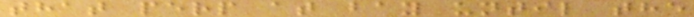that perp at bay until the
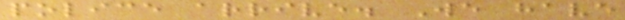police arrive. We have
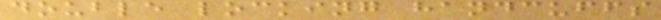double locking handcuffs
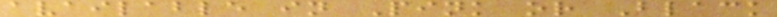available in Pink or Black
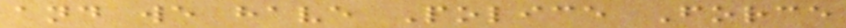and we have Police Force
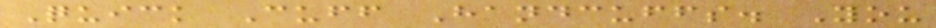Quick Cuff Handcuffs. You
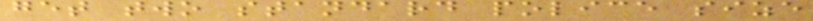get two standard police size
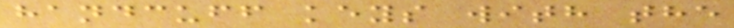handcuff keys with the
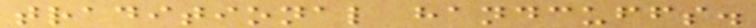traditional handcuffs.
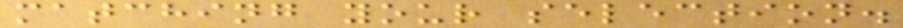matching your selection.
